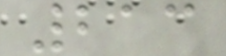213
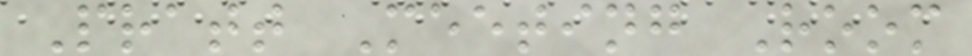Pratt Meeting Room
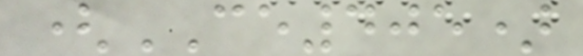(CE405)
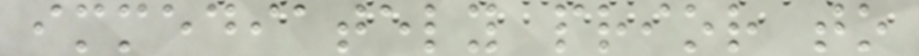immediately prior to
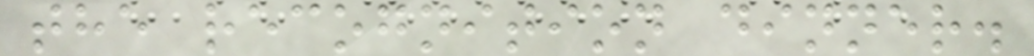the recognition dinner.
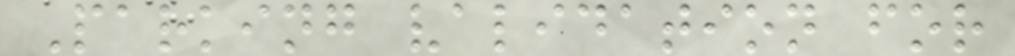Parking validation for
